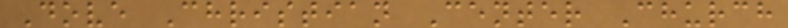Dove Christian Center Church
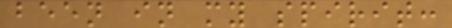been in my spirit:
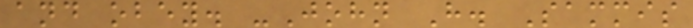and obey. -John H. Sammis
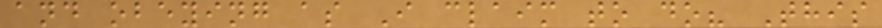and obeying as I claim to do? This
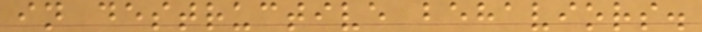in destructive behaviors.
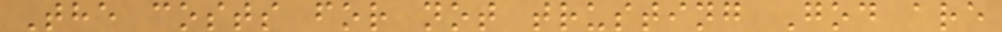The costs for not trusting God are
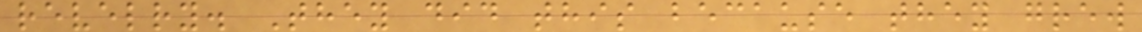revelry. They did this because they grew
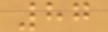87
